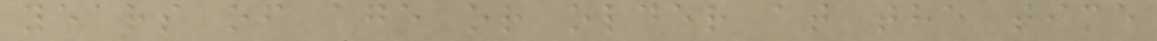years of age or older at the time
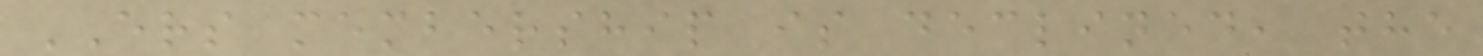ERS membership is declined, the
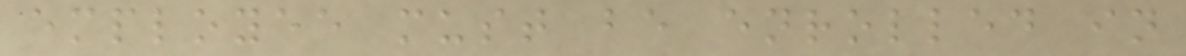employee must be enrolled in
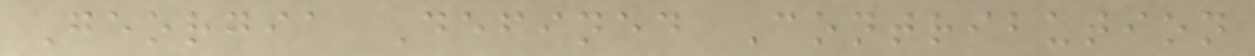Georgia Defined Contribution
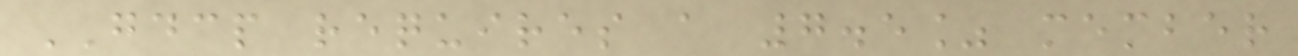GDCP requires a 7.5% member
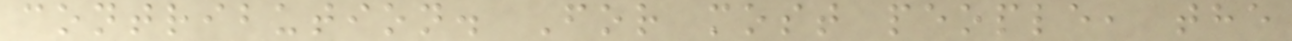contribution. For most people, the
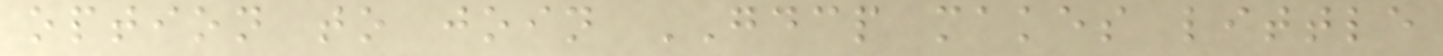option to join GDCP makes little
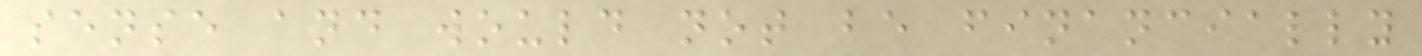sense and would not be financially
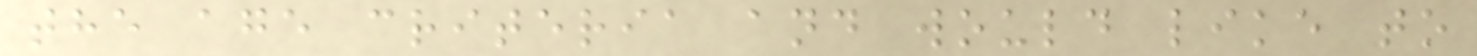the age criteria and would like to
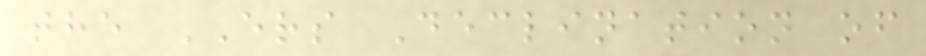the ERS Declination of
